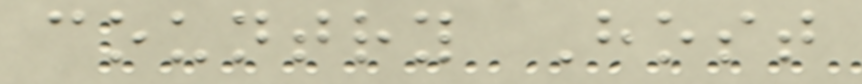country Host
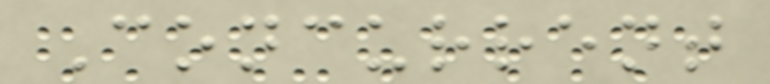Concurrent
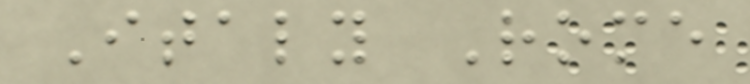Italy Rome
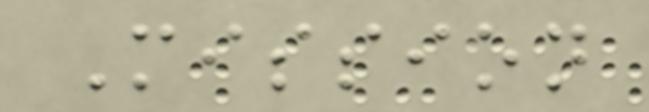Mission
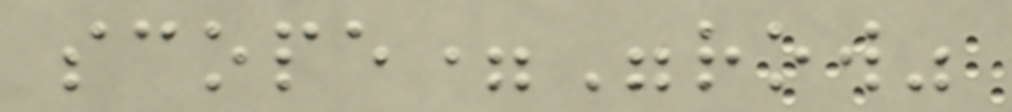scope="row"
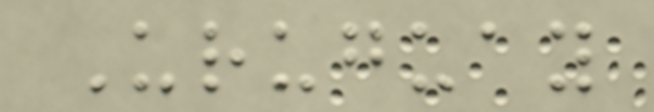Uruguay
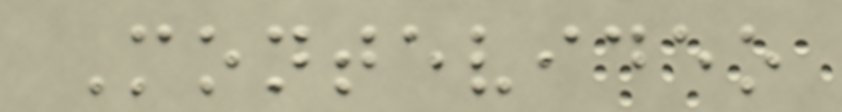Montevideo
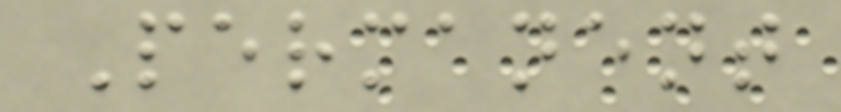Permanent
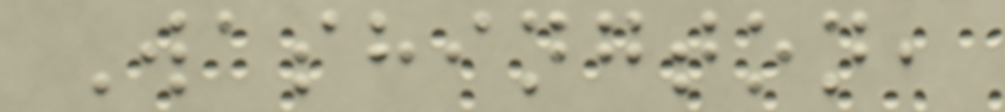Washington,
